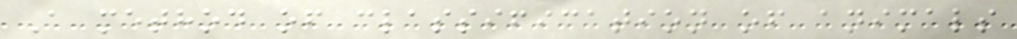A method of classification of animals
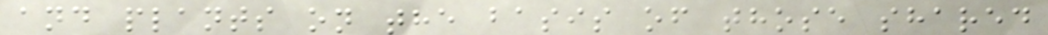and plants on the basis of those shared
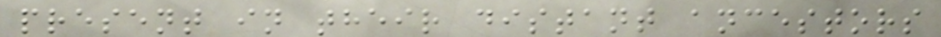present in their distant ancestors
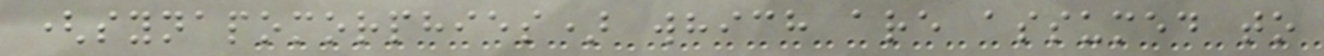(synapomorphies) which are assumed to
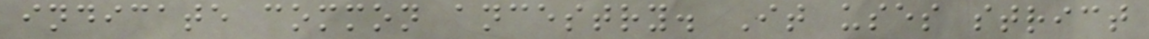indicate common ancestry. It uses strict
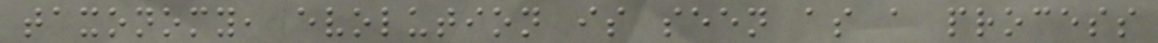taxonomy, evolution is seen as a process
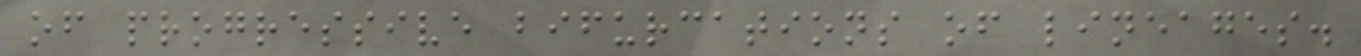of progressive bifurcations of lineages.
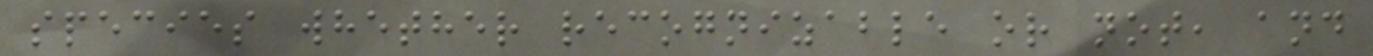species whether recognizable or not, and
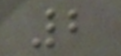2
